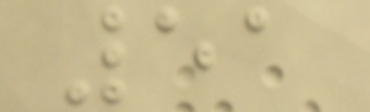51
